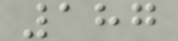187
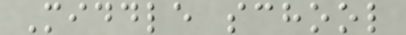Middle school
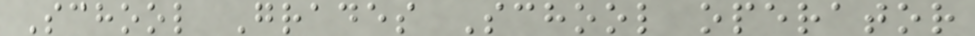School Grades School operator
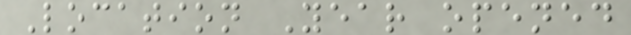Location Year opened
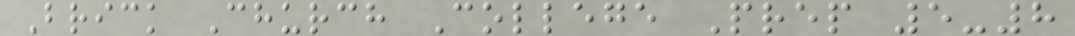Brick Church College Prep 5-8
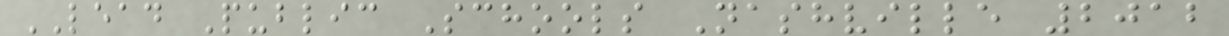LEAD Public Schools Nashville 2012
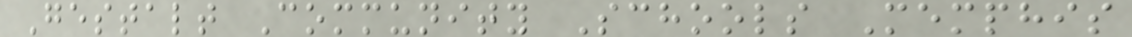Gestalt Community Schools Memphis
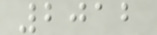2012
